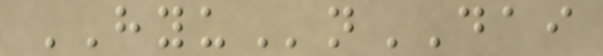HYUnDAI
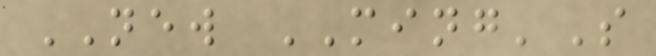NEW MING'S
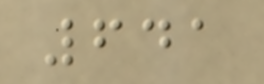641
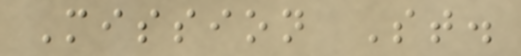Mission St.
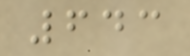643
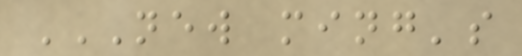NEW MING'S
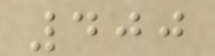400
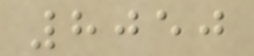8050
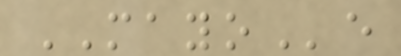MAYOe
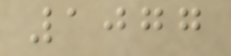1077
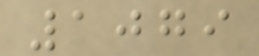1079
